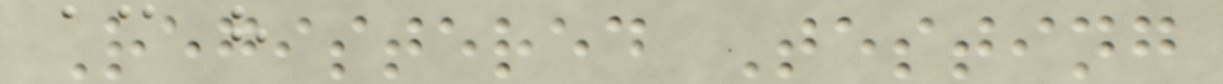Registered Testing
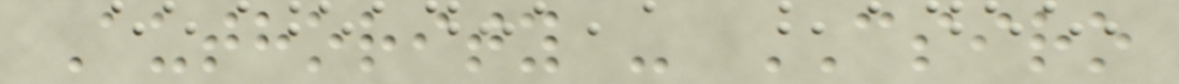Authority - CSIRO
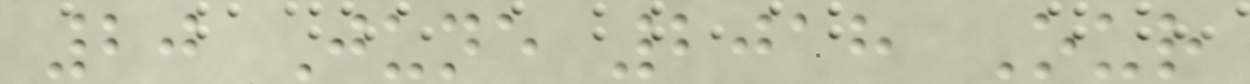20 June 2018 Our
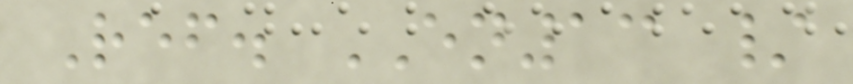Ref. EN13 /
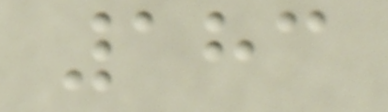183
